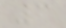3
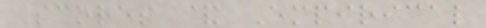Scores & Empirical
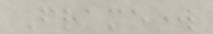Framework
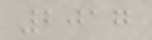2017
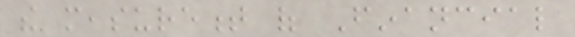the measurement of Financial
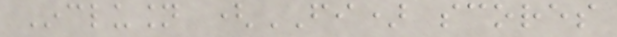Inclusion (FI) scores
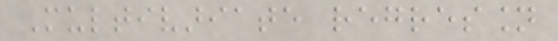Multivariate regression
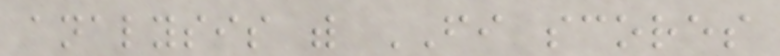analysis with FI scores
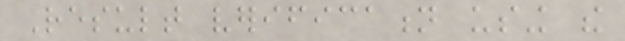Result verification using the
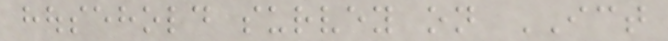household survey on ICT
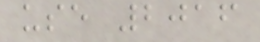use 2016
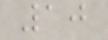10
